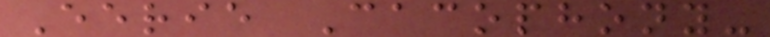Eerie Cacophony-
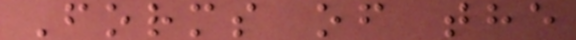Forms of the
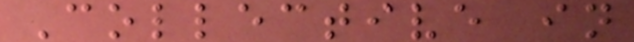Collective in
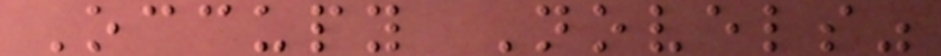Occupy Novels"
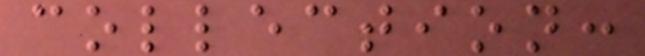collection:
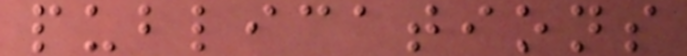publications
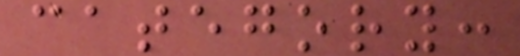category:
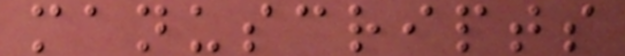manuscripts
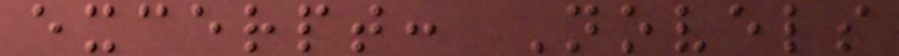excerpt: Novels
